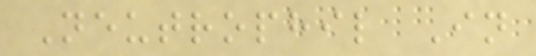Neutrophil In
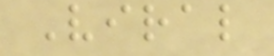Viral
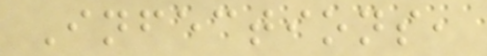Infections,
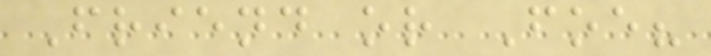Friend or Foe?
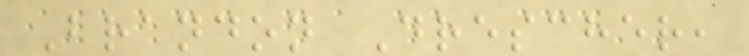Brandon Drescher,
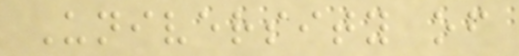University of
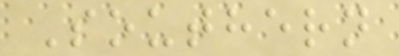Southern
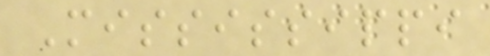Mississippi
